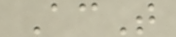AcT
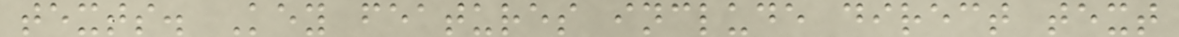texts. Key features include direct text
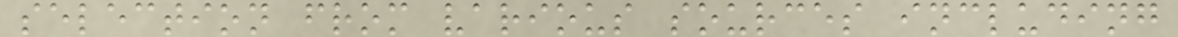selection from various sources including
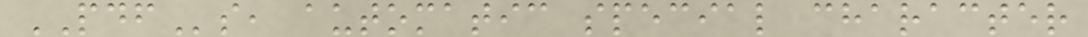PDFs, automatic special character
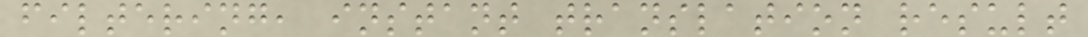filtering, instant translation result
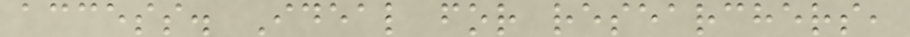access. Ideal for researchers,
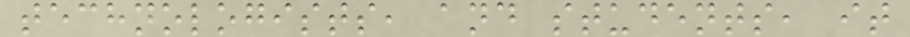technologists, and students, it
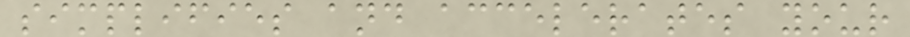simplifies and accelerates your
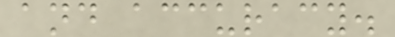and accuracy.
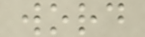word
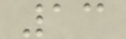13
